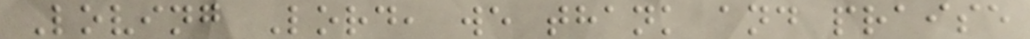Loving Lord, we thank and praise
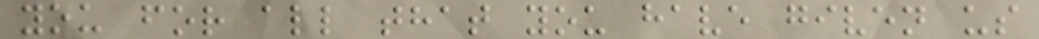you for all that you have given us
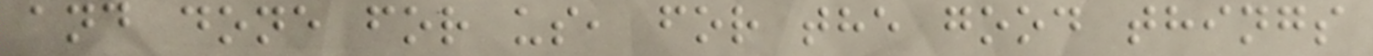and done for us, for the good things
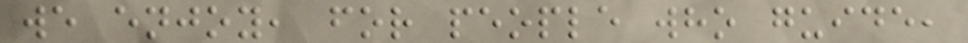we enjoy, for people who guide,
